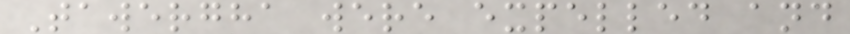Tawergha were expelled and
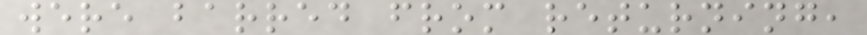were barred from returning,
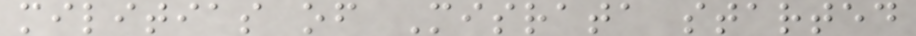militias of Misrata started
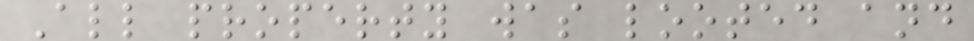All property was looted and
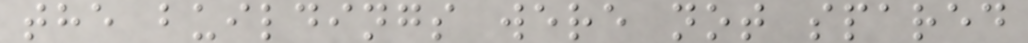the buildings were not spared
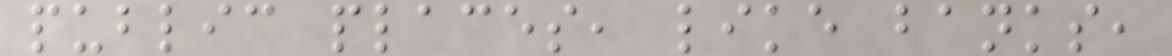public places, like banks,
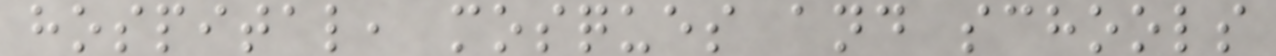hospital, mosques and schools
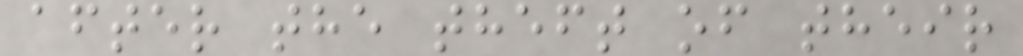after the theft of their
